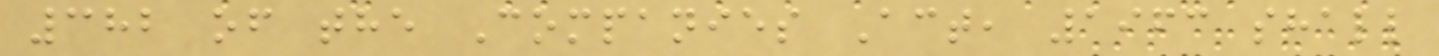382 of the Companies Act, 1963 shall
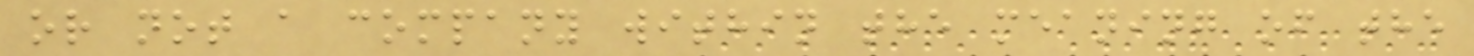or not a company within the meaning of the
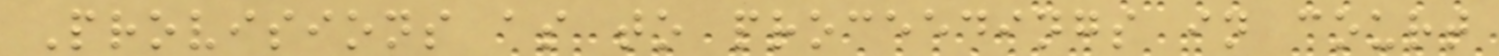Provisions as to proceedings in court
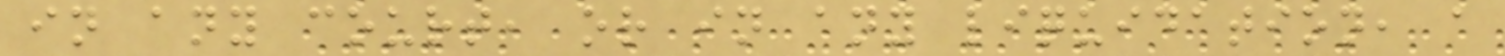in any court, or in any liquidation, a
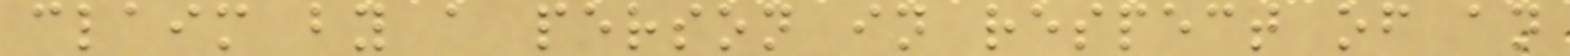claim by a person in respect of an
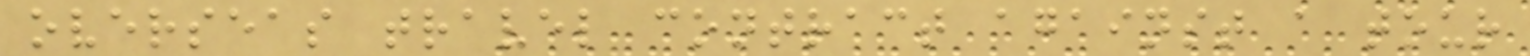overseas travel contract against a tour
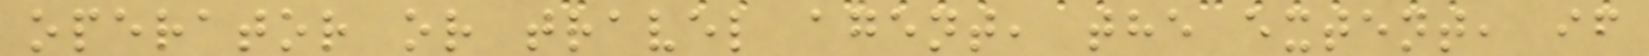operator or travel agent, the extent, if
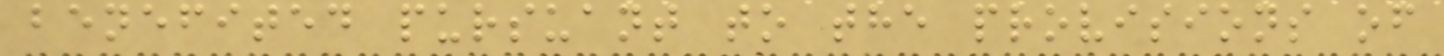benefited pursuant to the provisions of
